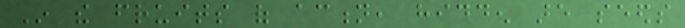In the fruits of action, hidden are seeds
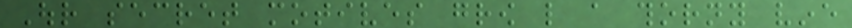Our secret motives grow like a thorny vine
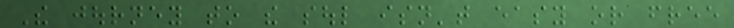The journey to the soul isn't easy or free
